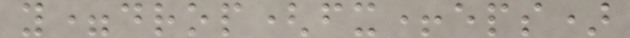y=drop(fx+eps)
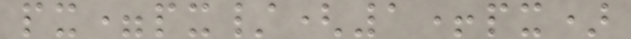px=px/(1+px)
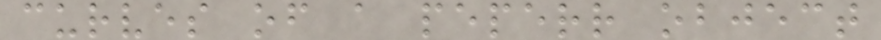curves of a peperr object
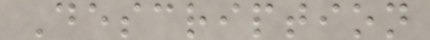Description
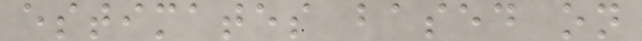estimates based on
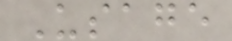Usage
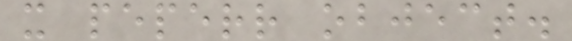x peperr object.
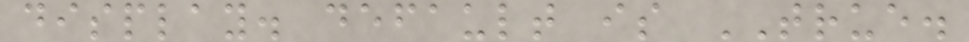display. default is TRUE.
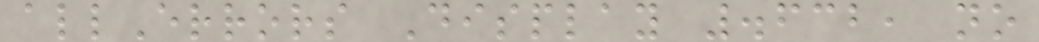allErrors Display .632, no
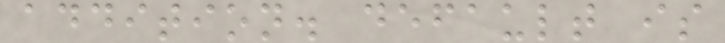addition. default is
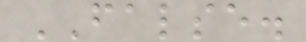FALSE.
